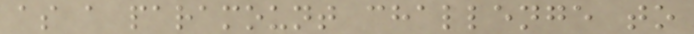as a paramount challenge to
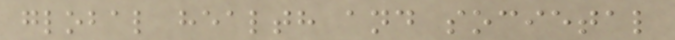global health and societal
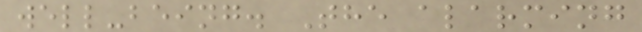well-being. The alarming
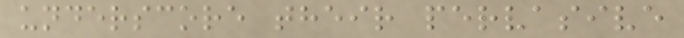underscore their pervasive
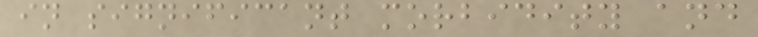in significant morbidity and
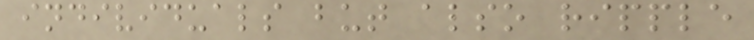individuals but also ripple
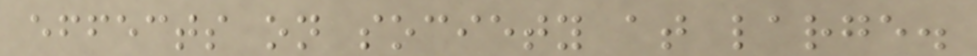effects on society at large.
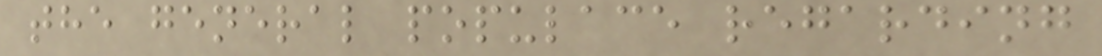the general populace regarding
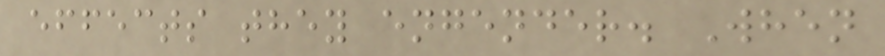effects they engender. When
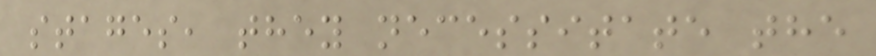stages, they necessitate the
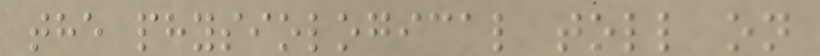the physiological toll on
